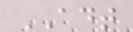ADT
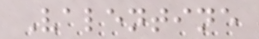Valentine
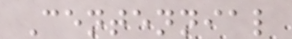Centennial
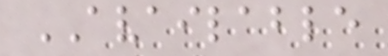AVAILABLE
